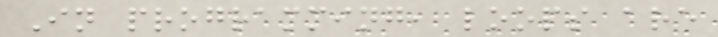In programming, loops are
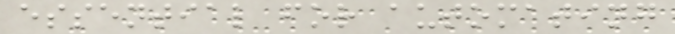essential for automating
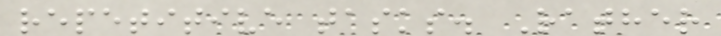repetitive tasks. Rather
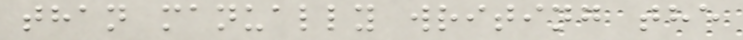than manually writing the
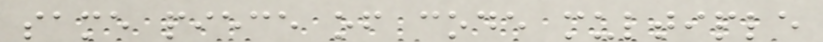same piece of code multiple
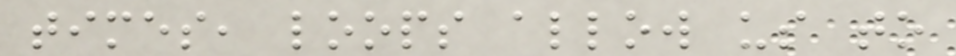times, loops allow us to
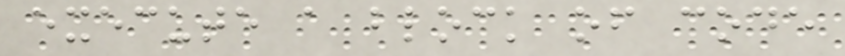execute a block of code
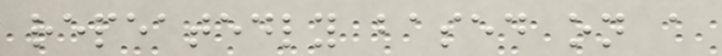repeatedly based on a
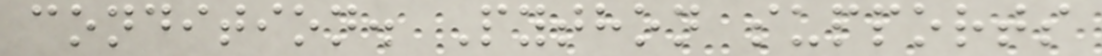condition. Python supports
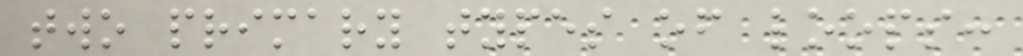two primary types of loops:
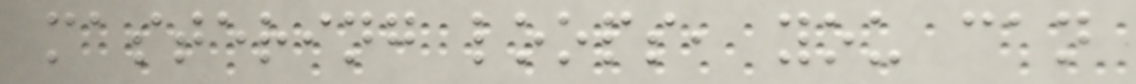mastering loops, you can
